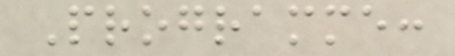Programme:
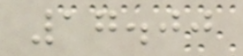17.00
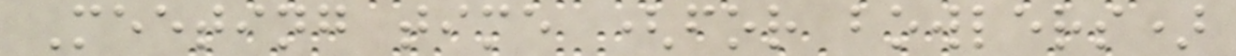Meeting time (for bowlers)
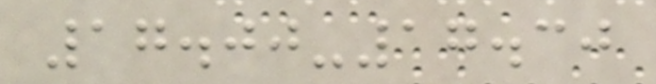17.00-17.30
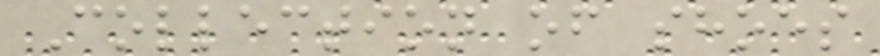Collection of shoes
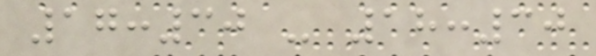17:30 - 18:30
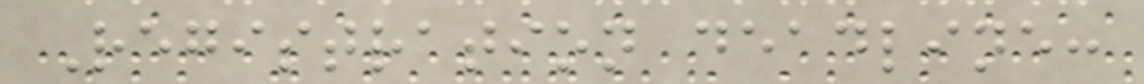Registration deadline:
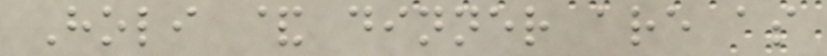Holi & dinner are as
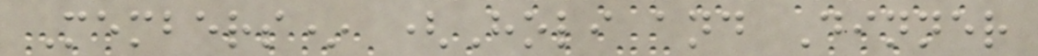Members* (Holi and Dinner
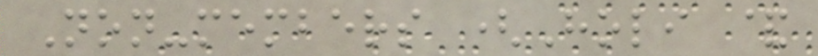Non-members (Holi &
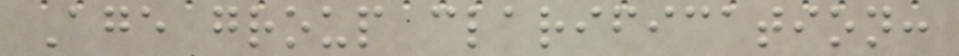Age group clarification:
